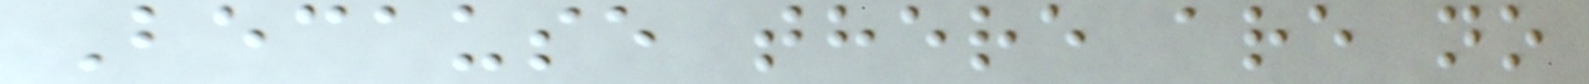Because there are no
